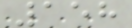158
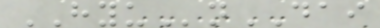HYUnDAI
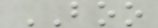BOO
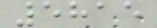5815
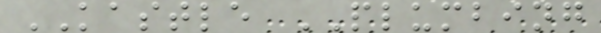KASTLE PLUMBING
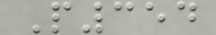P354
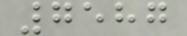7587
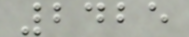2425
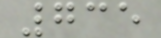735
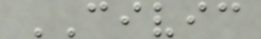CIVIC
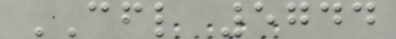CFL 5744
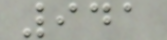941
